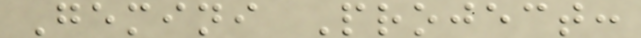Gemini Project:
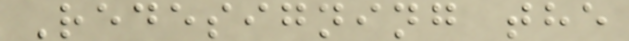Redesigning the
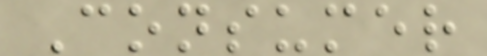Consumer
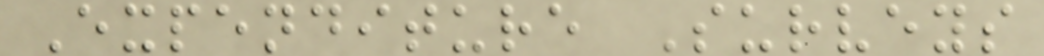Expenditure Surveys
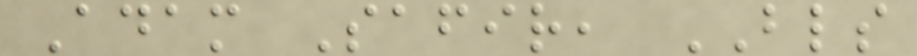Adam Safir, BLS
